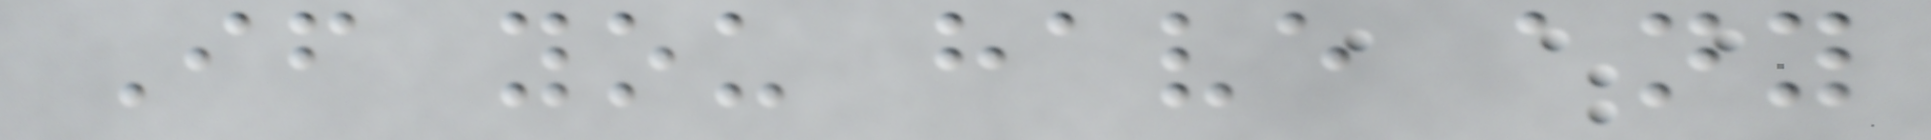If you have any
